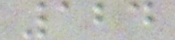124
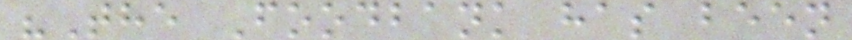"The Foodbank has been
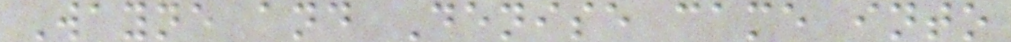Wayne and Denise came into
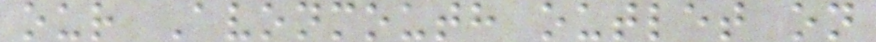our Avonmouth outlet on
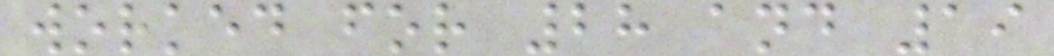worked for 28 and 19
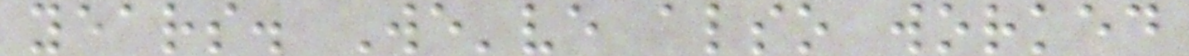years. We've also worked
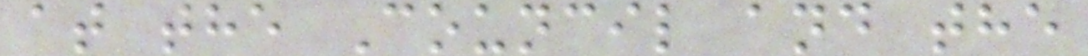at the Council and the
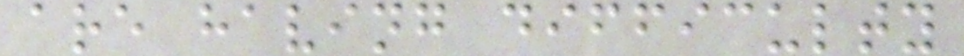are having difficulty
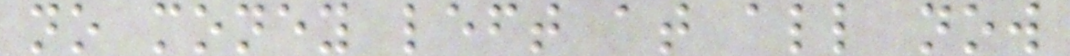no money left at all now
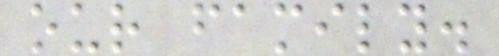our family.
